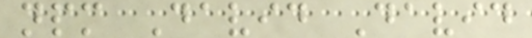npm David David
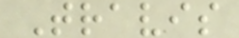Travis
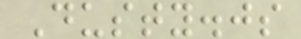Dusty.js
